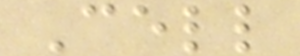Cell
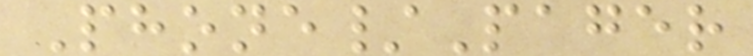Phone/Pager
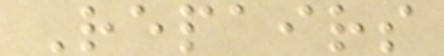Repairs
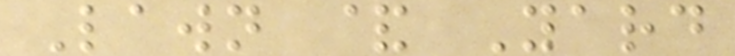Lawn & Yard
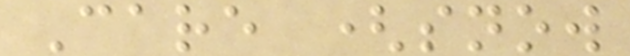Care (snow
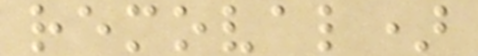removal)
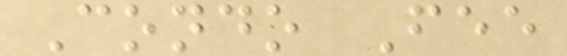Condo Fee
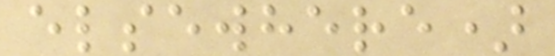elsewhere)
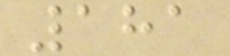181
